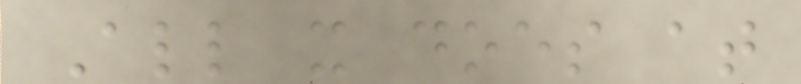All it does at
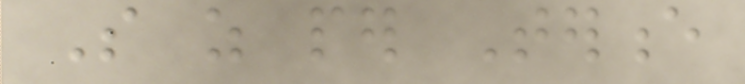So as per Terence
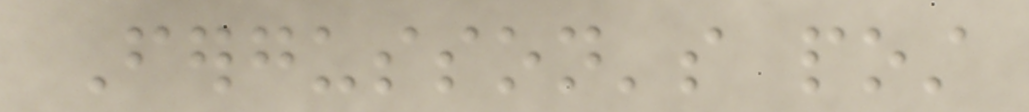Fergusson's post
